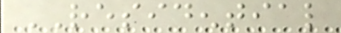RESIDENTIAL
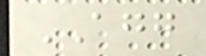AGG
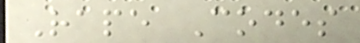Rape Codes
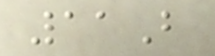11B
